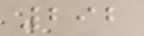292
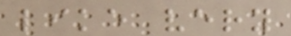like very
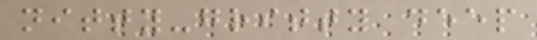nitty-gritty deep
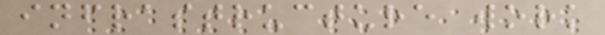infrastructure work
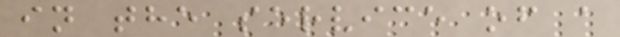in the service of a
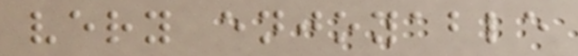very enjoyable
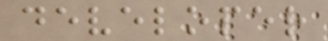developer
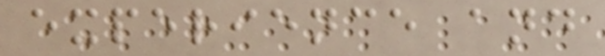experience and
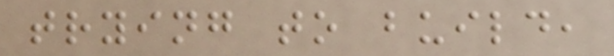trying to build,
